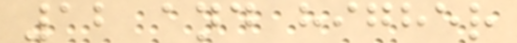12 and higher
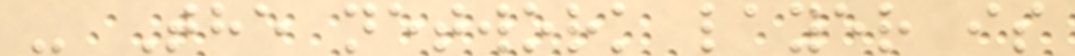- The network layer is
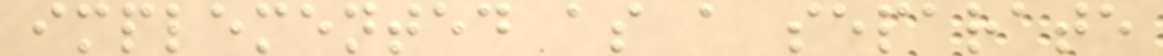implemented as a separate
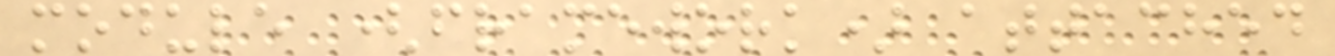module (framework) attached
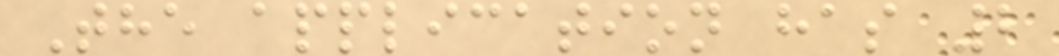The application has 2
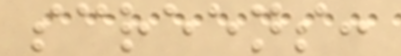screens:
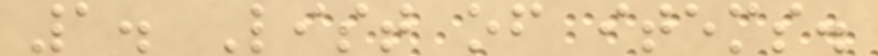1. List of items.
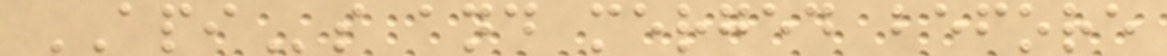APIs and merged before
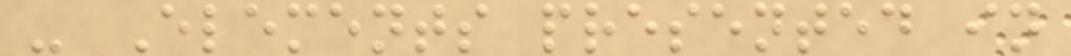- Elements presented in
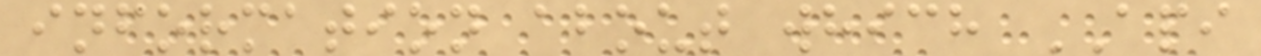information about which API
